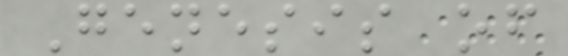Genesis of
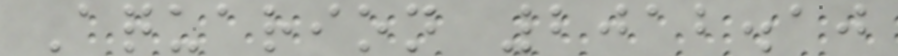Aquarion 2012.10
